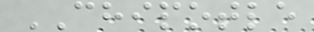CHIPOTLE
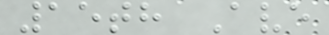15th Ave
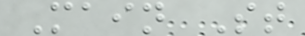Main St
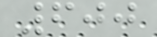600
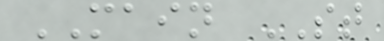MAIN ST
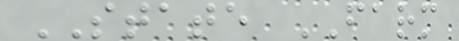STATE FARM
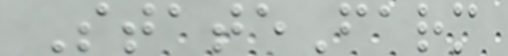StateFarm
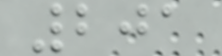201
